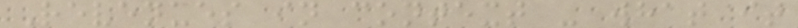Revenues in context - what it
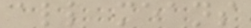all means
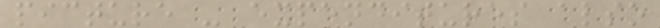picture - expenditures also
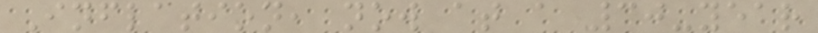Inflation, now at a 30-year
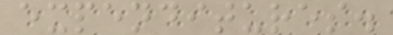expenditures.
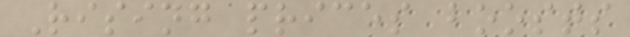Rising prices boosts
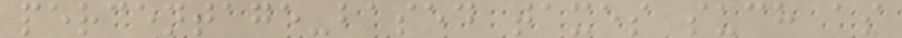percentage-based taxes such as
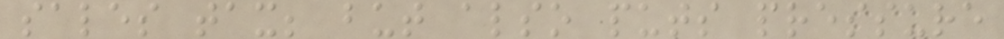sales tax; but also puts pressure
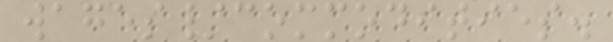wages/commodities.
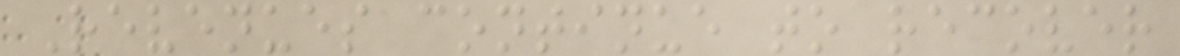Revenues continue to recover
